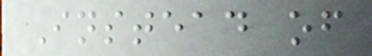Instead of
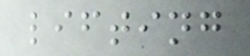lifting
